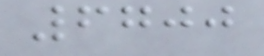6700
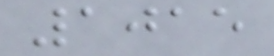1015
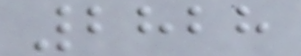2828
